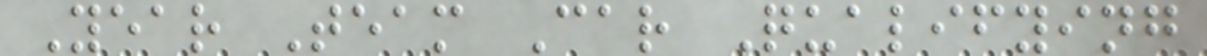Year Team Car Qualifying
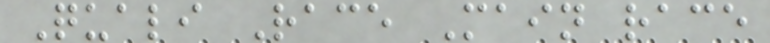Quali Race Main race
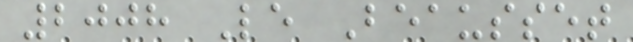2008 Le Beausset
